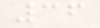36
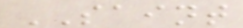SAINT
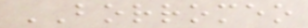BORROMEO
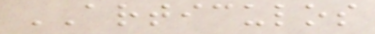ARTICULOS
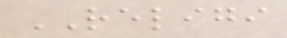RELIGI
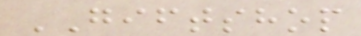GIFTSHOP
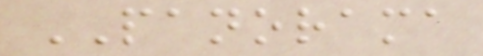PANORAMA
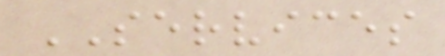SERVICES
